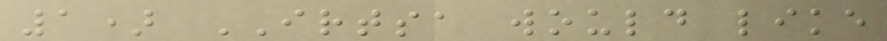1) IRTSA would like
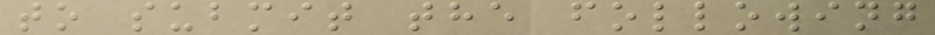to submit the following
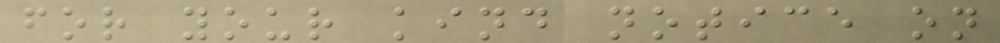for your kind notice on
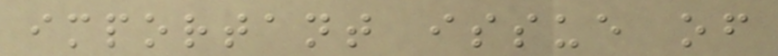important issue of
